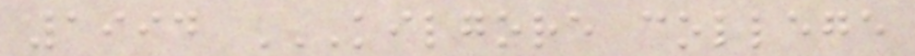1994 KILGORE COLLEGE
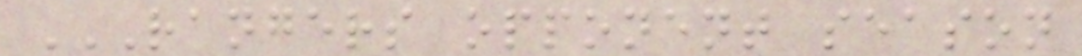RANGERS OPPONENT SEASON
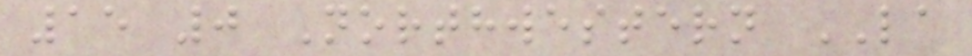15 0 Northwestern LA
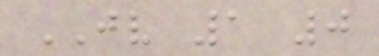JV 1 0
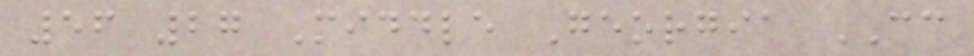56 27 Middle Georgia CC
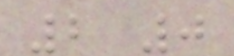2 0
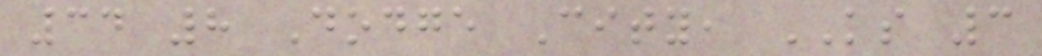34 8 Dodge City, KS 3
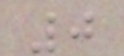0
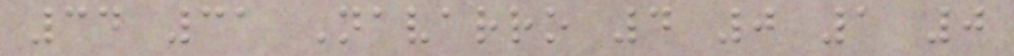34 31 Navarro 4 0 1 0
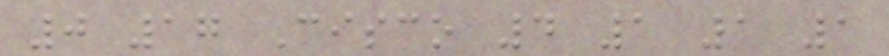0 17 Cisco 4 1 1 1
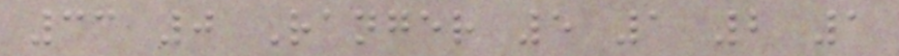33 0 Ranger 5 1 2 1
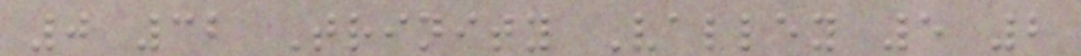0 32 Trinity Valley 5 2
